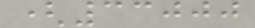(33000
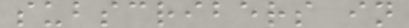subscribers in
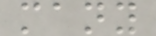many
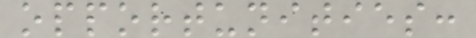opportunities:
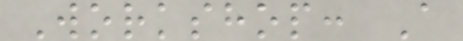Workshop: A
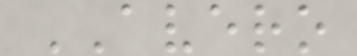AVERO
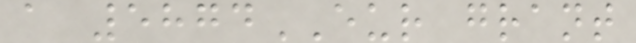a 5874EUR grant
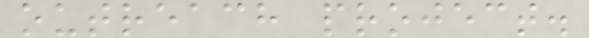outreach project.
